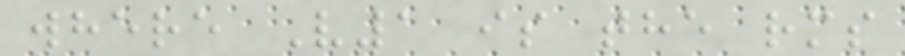where V1 is the rms
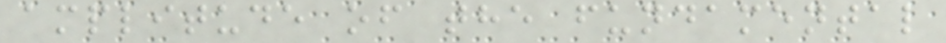amplitude of the fundamental
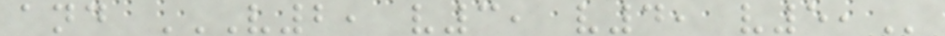and V2, V3, V4, V5,
